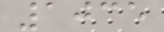1035
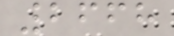2668
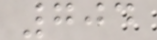704
